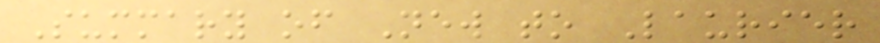Summary of New to Laurier
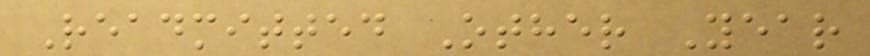Readmitted Other Year
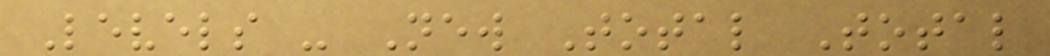Levels - New Total Total
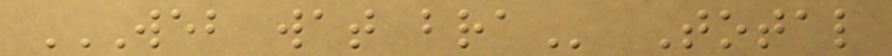WEB WAT BRA Total
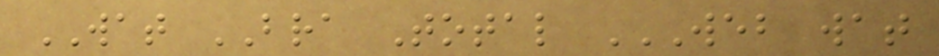WAT BRA Total WEB WAT
